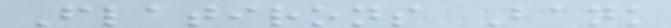Flatirons Bank
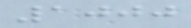1000
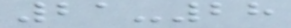21-28
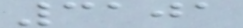3101
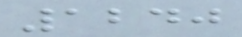1240
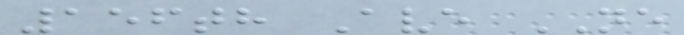156th Ave NE
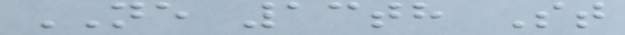NE 13th St
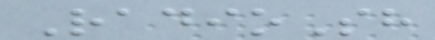RadioSh
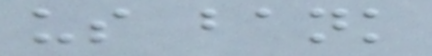us bank
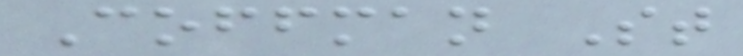Coffman St
